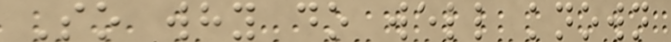So why do well known
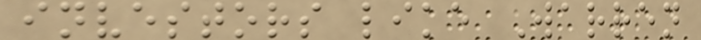investors like Warren
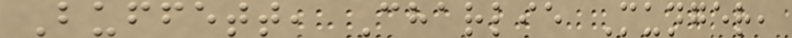Buffett, Charlie Munger,
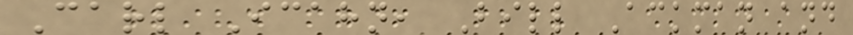Carl Icahn, Bill Ackman and
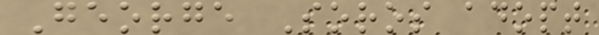George Soros adopt
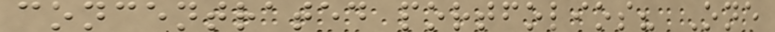concentrated portfolios? One
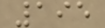195
